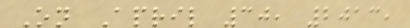On April 30, 2013,
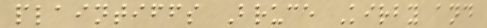plaintiffs Bruce Kirby and
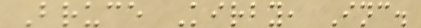Bruce Kirby, Inc.
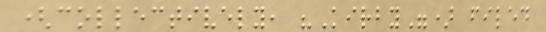(collectively, "Kirby") filed
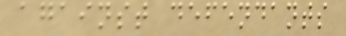against defendants
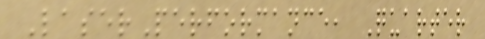LaserPerformance, Quarter
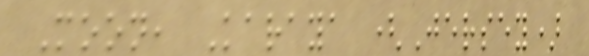Moon, Karaya (Jersey)
